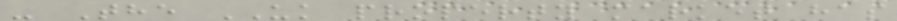- The UK property market has
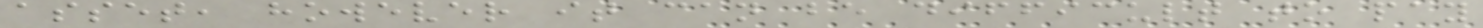asset, however it can be difficult to pay
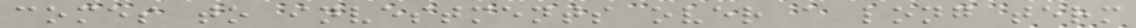comes to investments over a long term
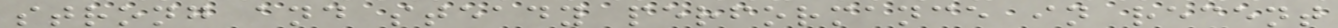strong and steady performance in recent
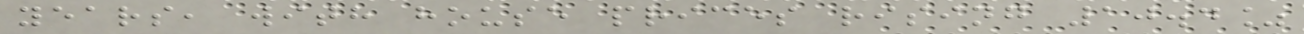years, with house prices rising 10.4%
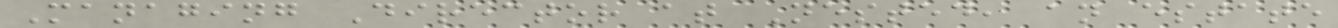Managing Director at Nested, an estate
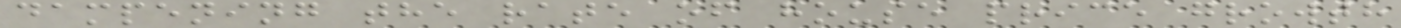dampening the rate of house price growth
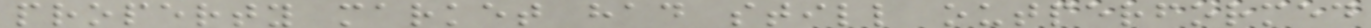property market had still outperformed
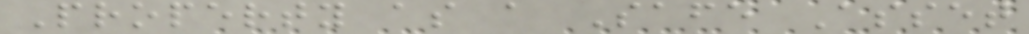Property as a Safe Asset
